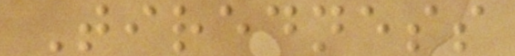Tiredness
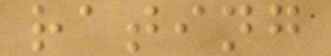rating
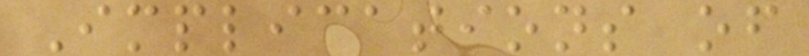Implications of
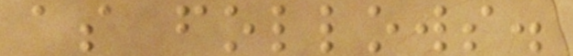as follows.
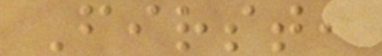First,
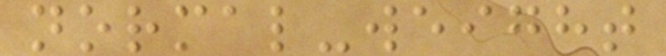normal-weight
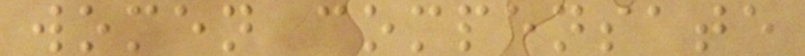women compensate
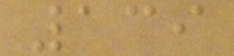139
